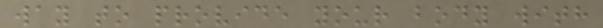way to provide your body with
